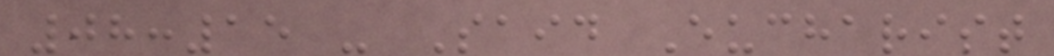08:15 - Said Eucharist
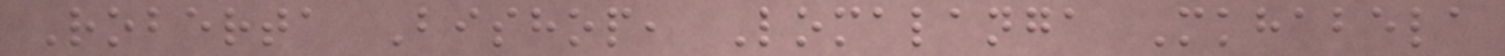Roberta Bishop, Lomalanga Mkhabela
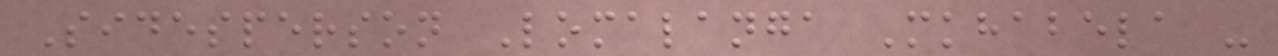Sidesperson Lomalanga Mkhabela -
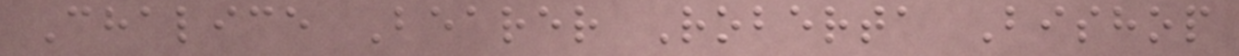Chalice Bearer Roberta Bishop
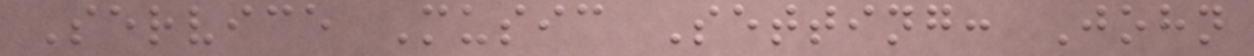Service Music Setting: John
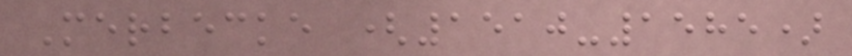Merbecke (1510-1585)
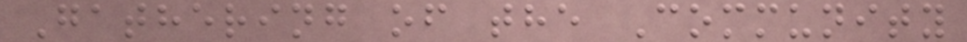Gathering of the Community
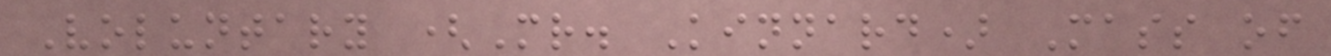Voluntary (Mr. Kinnard) Mass of
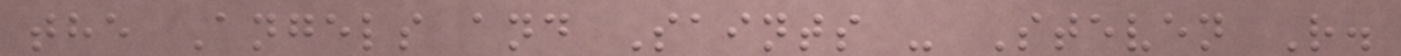the Angels and Saints - Steven R.
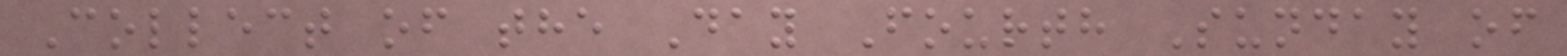Collect of the Day Fourth Sunday of
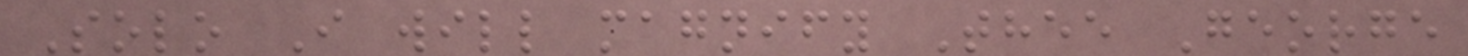Solo I will magnify Thee George
